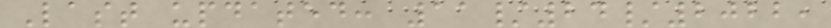Last updated: 11/24/2022,
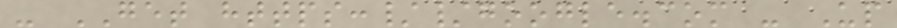- GET https://google.com - Up
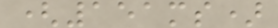(151ms)
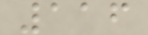116
